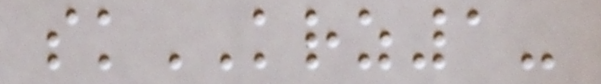skKRZ1-
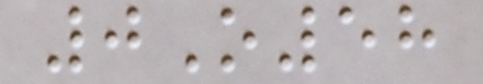0O58
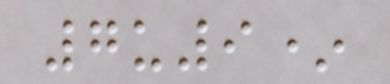7u9*
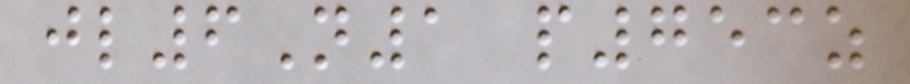jl6N1 p753z
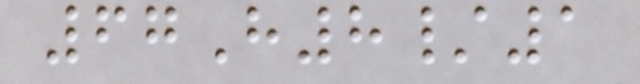67H8/1
